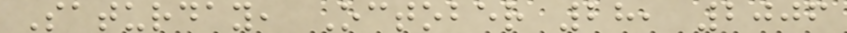Saturday, October 28, 2006
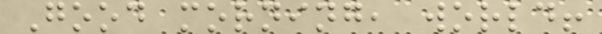Good morning, world!
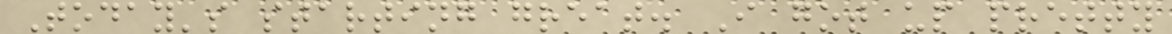Today's starting great. I got up pretty
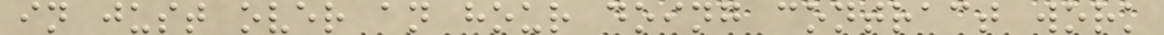in just over an hour doing contract work
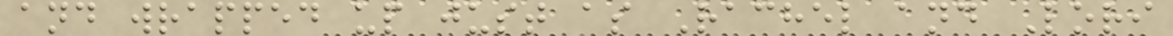and wrapped up just as Rachel and Lori
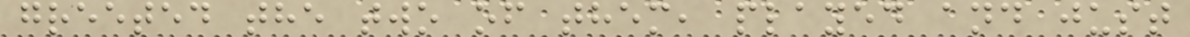greeted the two of them, played and just
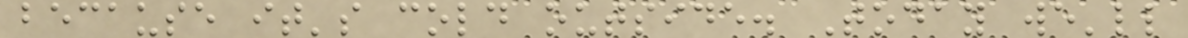because it's cold outside. Today we'll
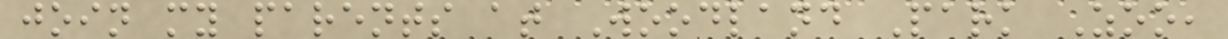join my parents at Woodland Park Zoo,
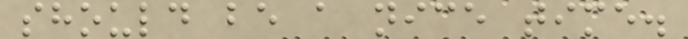should be a nice time.
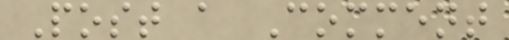Post a Comment
